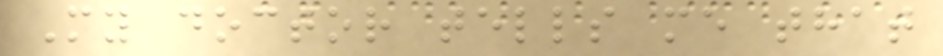My doctor tells me that
